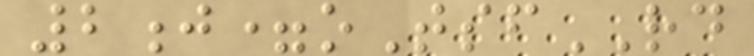2j=oTsfRD
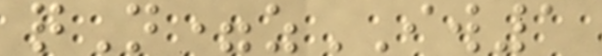qN=zIW1
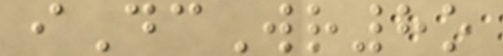iDcWr8o
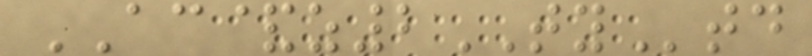AC&z2TYtd
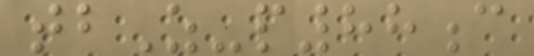tbZ-p88c
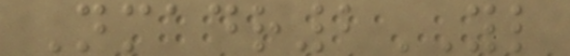Nmadr2YL
